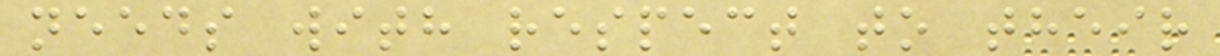needs with respect to their
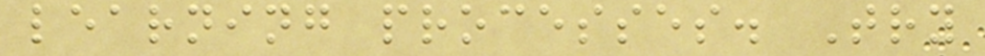learning processes. Try
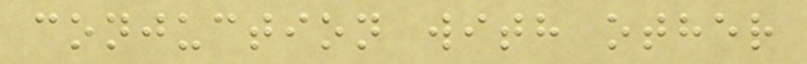conjuction with other
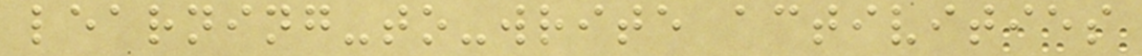learning-to-write activities
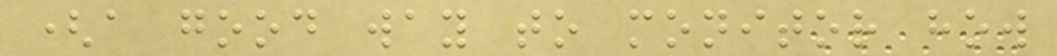(a good way to monitor how
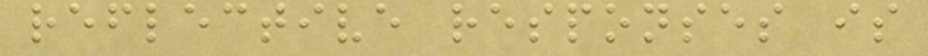reflective responses is
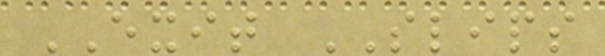EXIT SLIPS
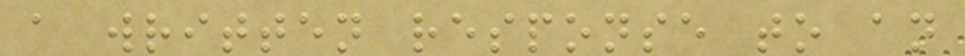a written response to an
